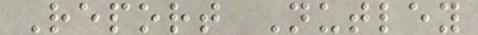Report Nutley
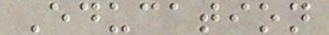Education
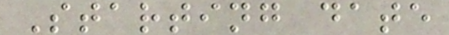Starting date
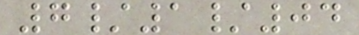7/1/04
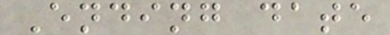Ending date
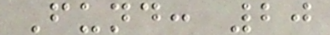Fund: 20
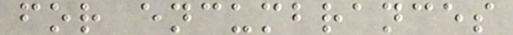for encumbrances
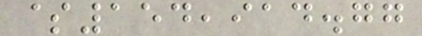$154,914.77
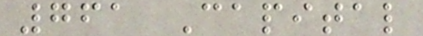761 Capital
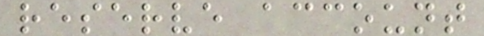reserve account
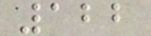122
